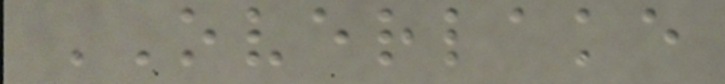OVERLAKE
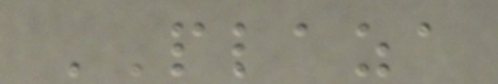PLAZA
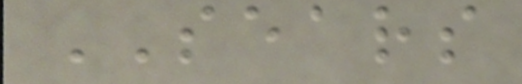SEARS
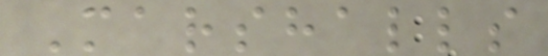Marshalls
